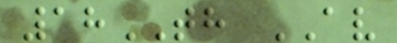18TH AV
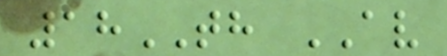18TH AV
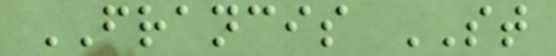FRANCIS ST
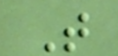T
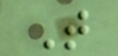T
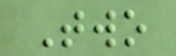Two
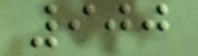900
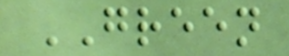GREEN
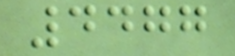4477
